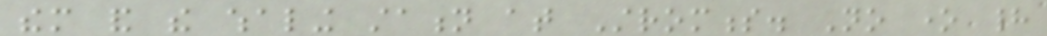them and the whaling station at Stromness. No one had
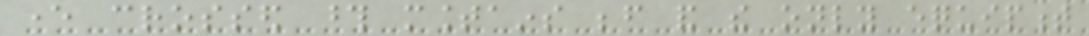ever crossed those mountains before and the only equipment
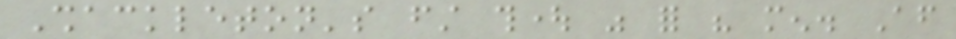Shackleton's first thought was for his men. After
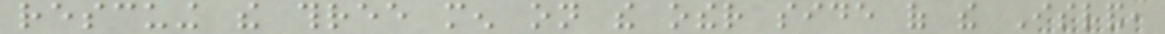rescuing the three men on the other side of the Island,
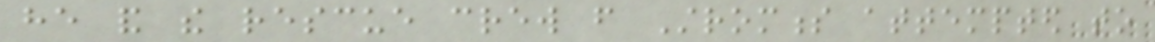he and the rescue crew from Stromness attempted to
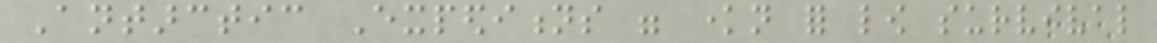Antarctic Expeditions were known for low survival
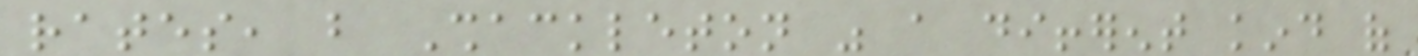rates, but Shackleton was a different kind of
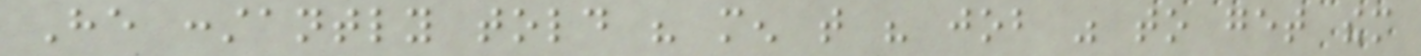He constantly told his men that his job was to get them
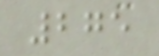275
